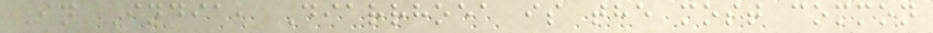In India, Diarrhoea is the most common
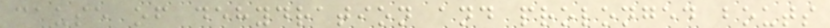cause of dehydration and prolonged bouts
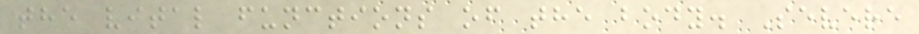the vital functions of the body. Severe
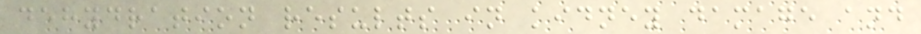dehydration results in kidney damage and
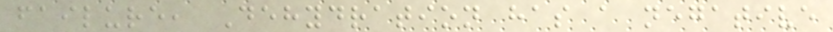failure, Dehydration has a negative
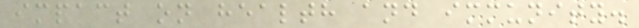impact on health and immunity.
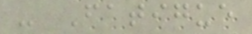- Fatigue
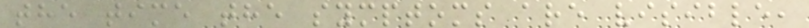the time the symptoms are visible,
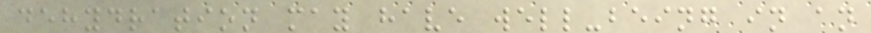dehydration may have well-being in an
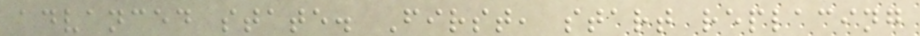advanced state. First, start replacing
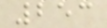253
